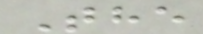The
